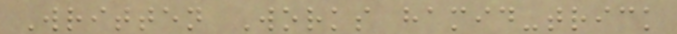Written Works hamid-trick
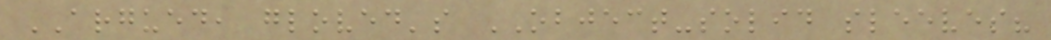ARGUED, gloved's OBJECT-solid sleeves?
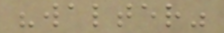"walter"
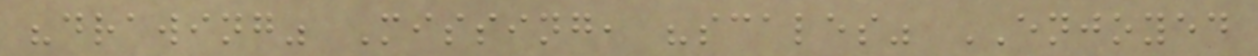"drawing" Missing, "scales" ENJOYED
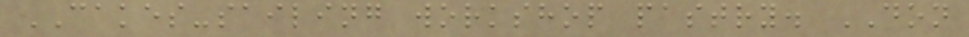CAKES-sailing workshop pastry. DON
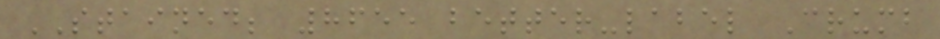STAINED; 8655 better-label Crumb
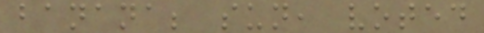banana; sun, voted
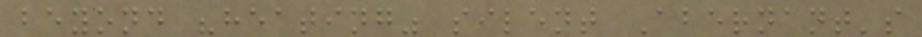beyond "heating" silent Abernant's
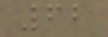62
